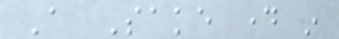A Sake day in
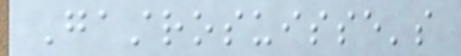Gastrosuisse's
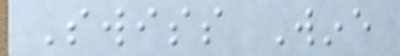Swiss Wine
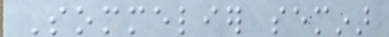Sommelier seminar
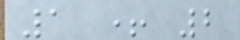1 + 2
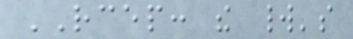RCEP: the world's
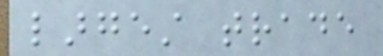largest trade
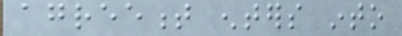agreement enters into
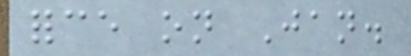force on Jan.
